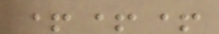+++
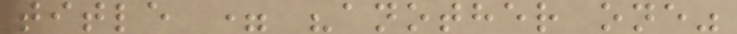title = "another one"
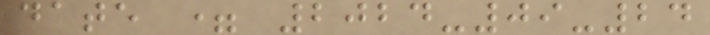date = 2024-09-24
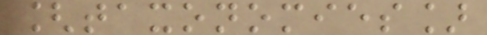[taxonomies]
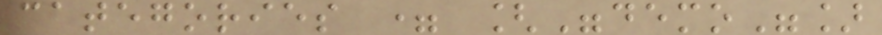categories = ["demo"]
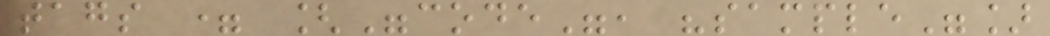tags = ["code", "sample"]
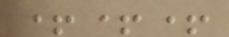+++
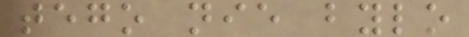tego nie bylo
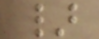}
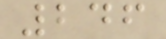246
